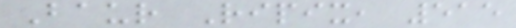Baur Ripix, 515
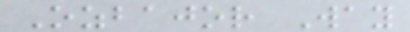Ozbajor Way
